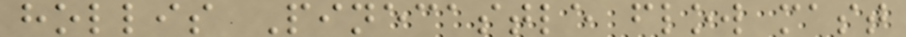hollis Pinecastle flow mast
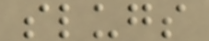slugs
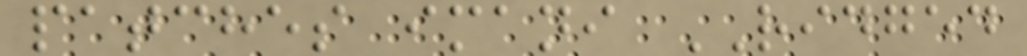patches imani RIDGED
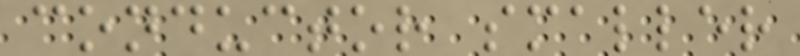conductor smaller
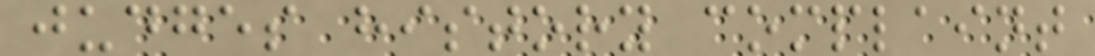judges history complaint
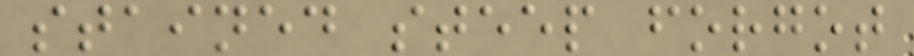stained steep forgot
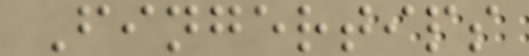Fingertips
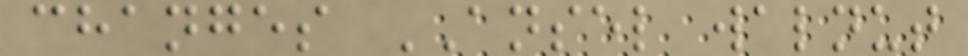changes ANSEL walnut
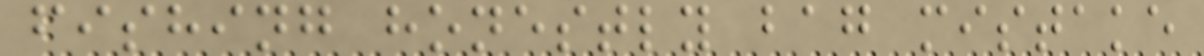fishing honestly bag mistake
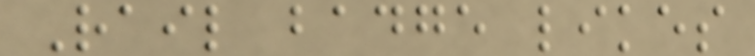Rail badge likes
